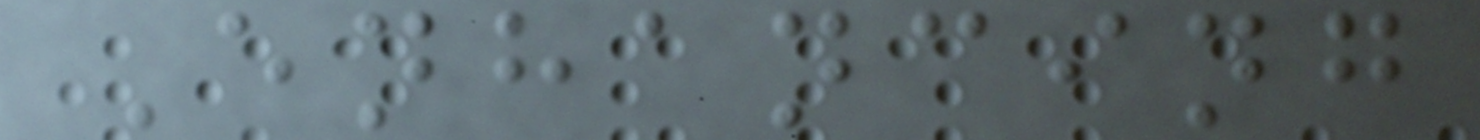Enhancing
